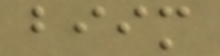biim
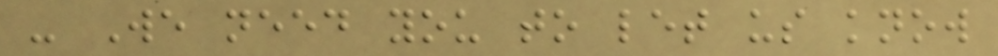- We need you to let us know
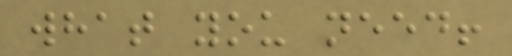what you need!
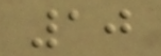10
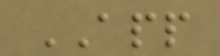APP
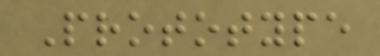Prototype
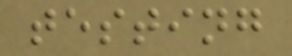testing
